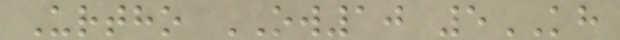Urtho OW10 5KH
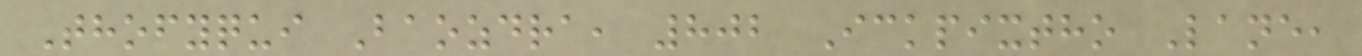Thofyqui Baozdra, 802 Ickpixtho Lane,
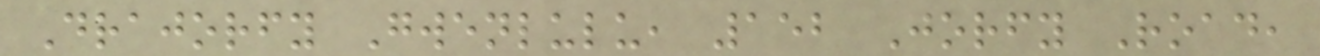Drajorfy Gwenlulu, 152 Jorfy Road,
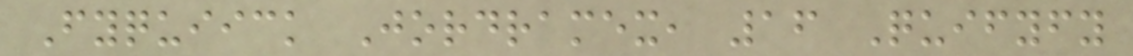Fyquiick Jordramex, 16 Quifyfy
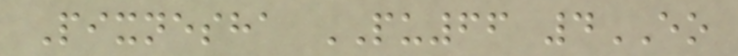Pixnesha PU66 4EO
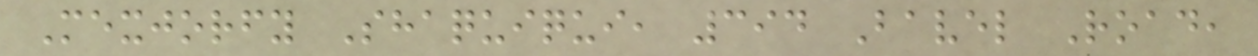Mexjorfy Shaquiqui, 394 Bavel Road,
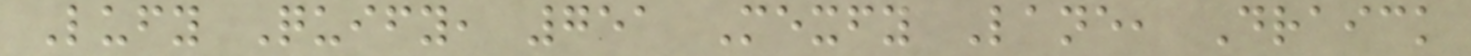Lufy Quify, 751 Mexfy Lane, Draick
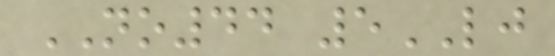NO44 5LJ
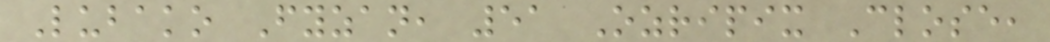Lubako Fyzan, 51 Ozripix Close,
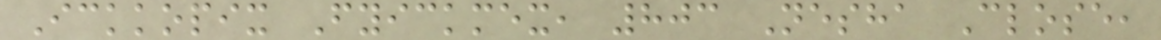Ickkopix Fyickmex, 803 Nesha Close,
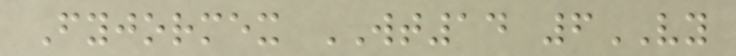Fyjormex WT14 6VY
